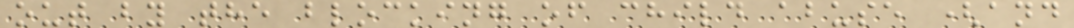out by the blocking of child abuse (and
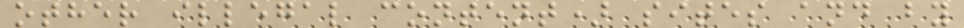other illegal content) sites and by
